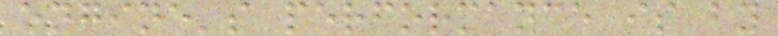engine's performance is by
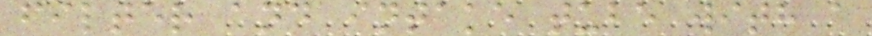filter and intake tube with a
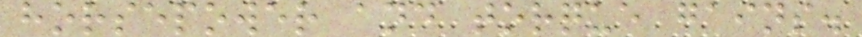horsepower and torque gains.
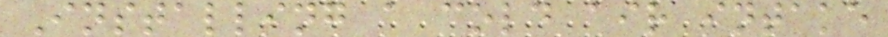Installing a cold air intake
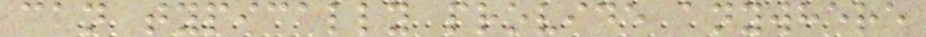can typically provide anywhere
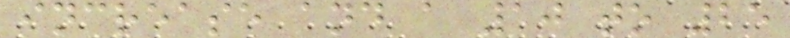increase and a 10 to 25
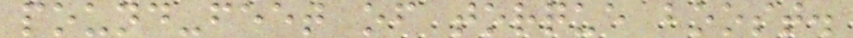pound-feet of torque boost.
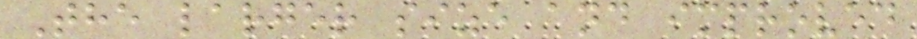The larger size and improved
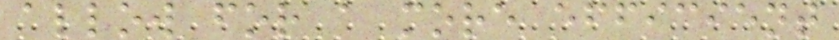allow for a more efficient
